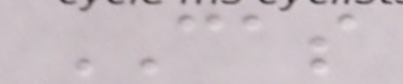CAS
